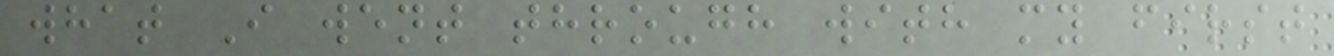what I went through with my first
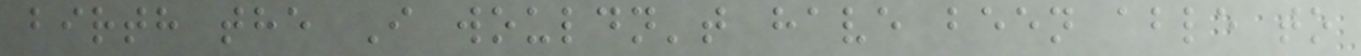birth the I wouldn't have been able to
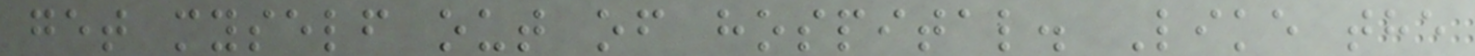get myself out of hospital. Like the
